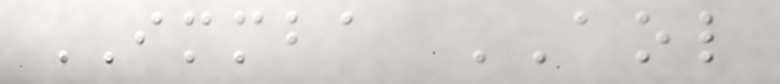IMMBA AOL
